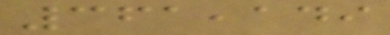361,149
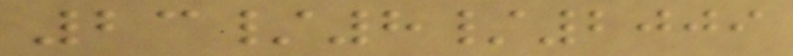23/8/2009
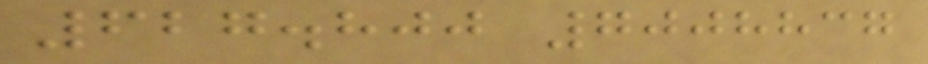627.800 7008837
